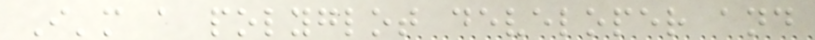I'm a polyglot developer and
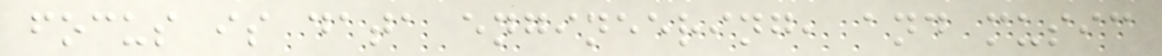focus is data engineering, and music
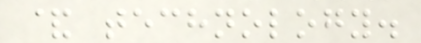& technology.
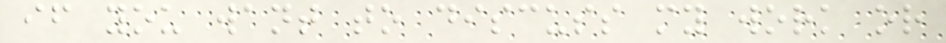if you want to discuss my work or
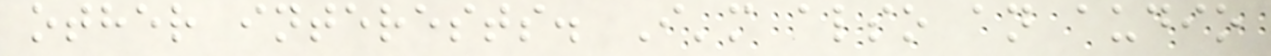other interests. I'm also an audio
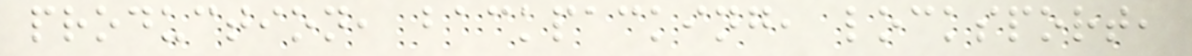production, backpacking, locksport,
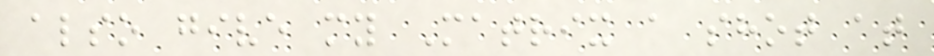also give my Matrix a shot at
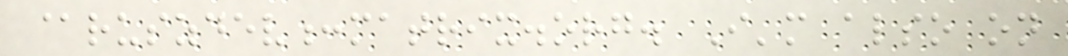@ruszdev:matrix.org. I'm also on
